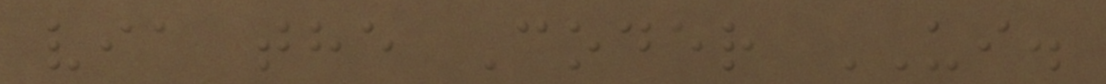via the Coder UI.
